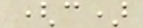(c)
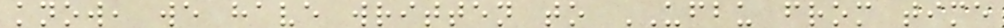know, we have written to UFBU from time
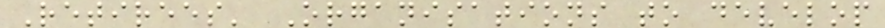Retirees' Organisations to develop
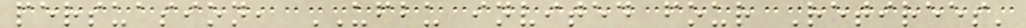persuasion, UFBU invited four Retirees'
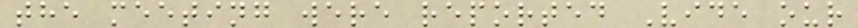the meeting were reported Vide our
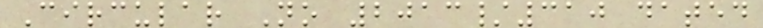Circular No 2013/310 dated
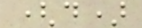(d)
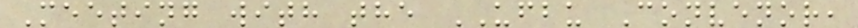Meeting with the UFBU Convenor,
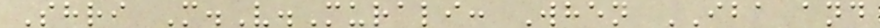Shri M.V.Murali: When IBA and
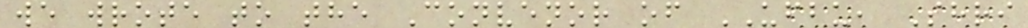we wrote to the Convenor of UFBU, Shri
